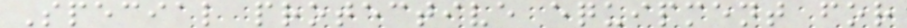Special protective equipment for
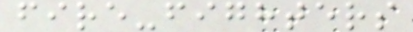fire-fighters
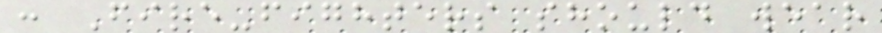: Fire-fighters should wear
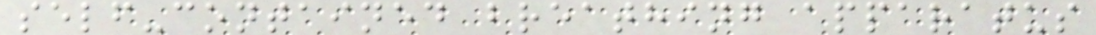self-contained breathing apparatus
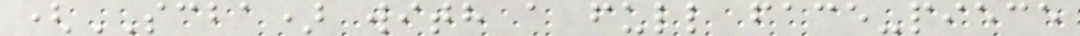(SCBA) with a full face-piece
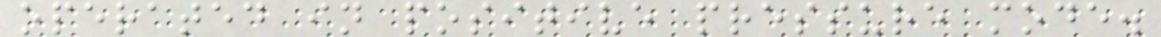operated in positive pressure mode.
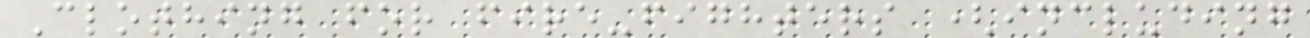Clothing for fire-fighters (including
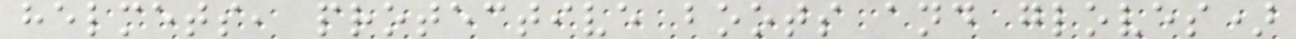helmets, protective boots and gloves)
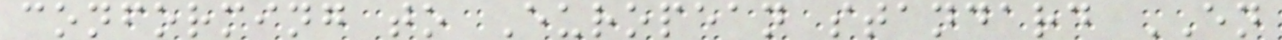conforming to European standard EN
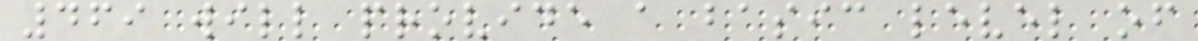469 will provide a basic level of
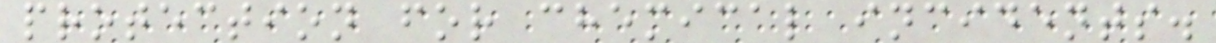protection for chemical incidents.
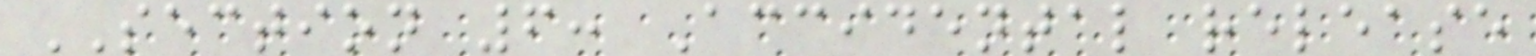SECTION 6: Accidental release
